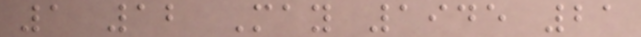1 12 May 1945 21
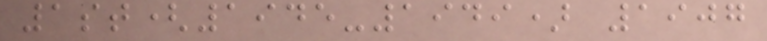1st(1945-1949) 1907
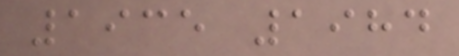1935 1984
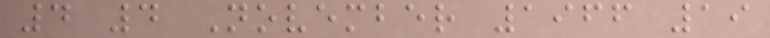4 4 November 1966 19
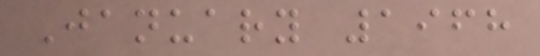January 1968
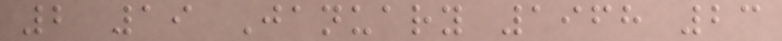2 19 January 1968 23
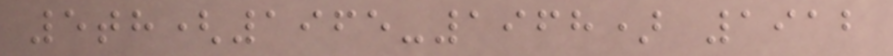5th(1965-1968) 1912
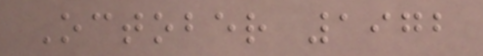October 1972
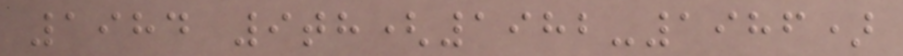1984 9th(1982-1986)
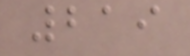219
